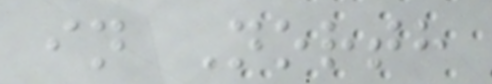in North
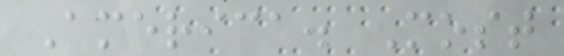America. Most
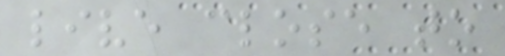live close to
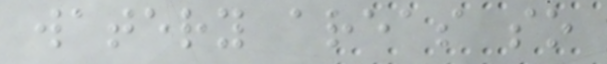watery areas so
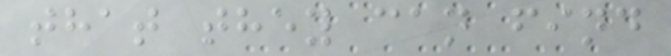that they can find
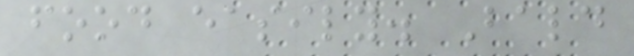food easily. Bald
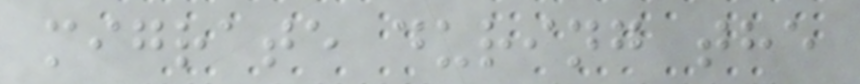migrate during the
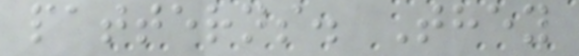patterns. They
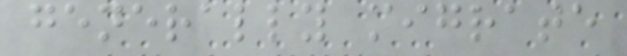generally migrate
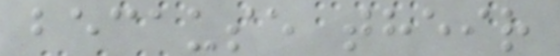because their
